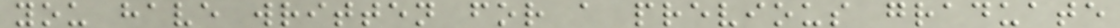you have written for a previous graduate
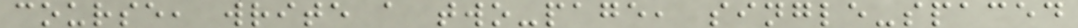course, write a two-page, single-spaced
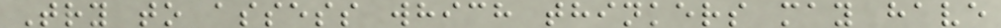Try to assess which thinkers may have
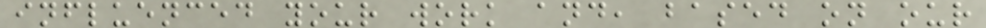influenced your work and, based on our
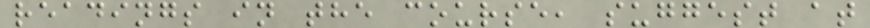readings in the course, suggest at
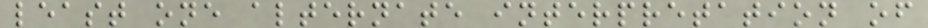least one alternate interpretation of
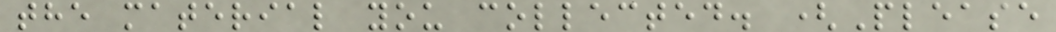the material you collected. (Please
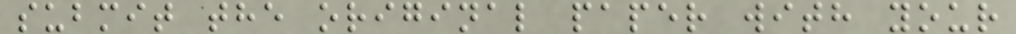submit the original paper with your
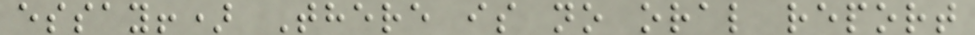essay!) There is no oral report
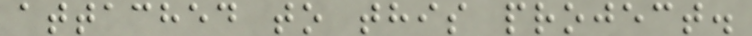attached to this project.
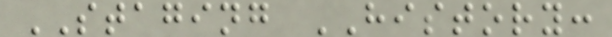STAGING HISTORY:
